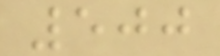500
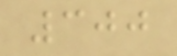300
